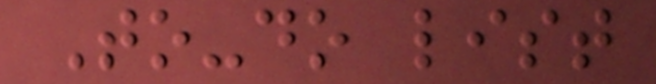To-do list
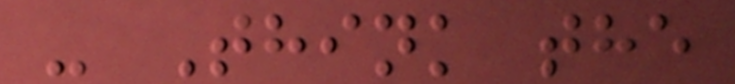- Think the
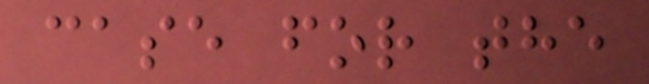case for the
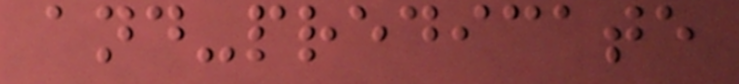and-predicate
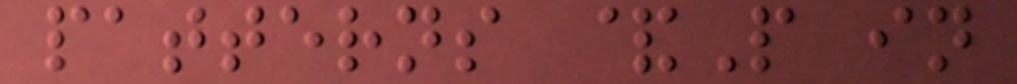patterns &P in
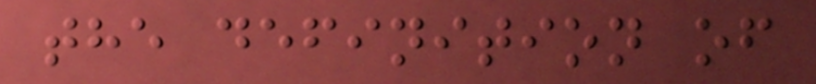the definition of
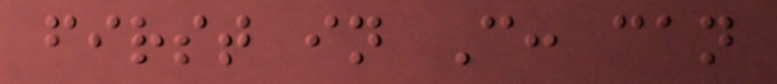first in C: can
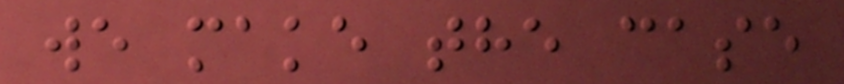we make the case
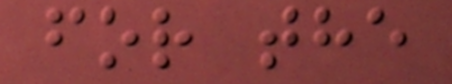for the
